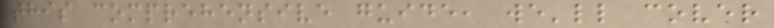this comprehensive guide, we'll cover
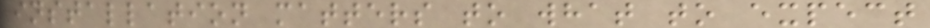installation matters to what to expect
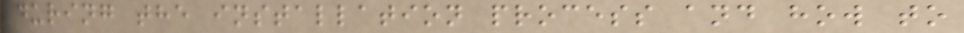during the installation process and how to
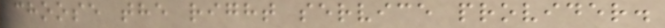choose the right service provider.
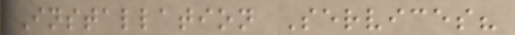Installation Services?
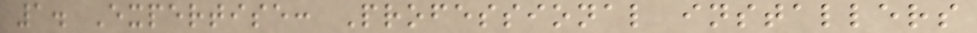1. Expertise: Professional installers
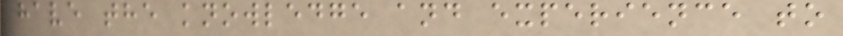have the knowledge and experience to
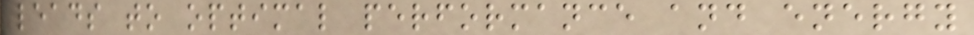leads to optimal performance and energy
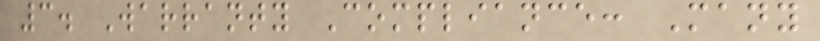3. Warranty Compliance: Many
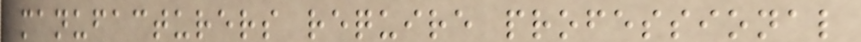manufacturers require professional
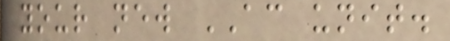your new AC unit.
